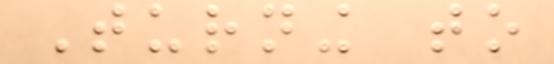Turning to
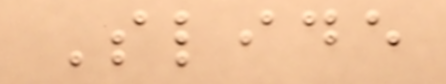Slide
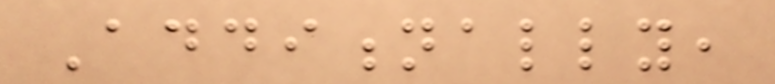Additionally,
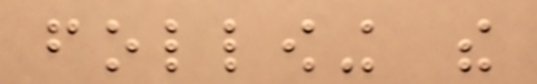following the
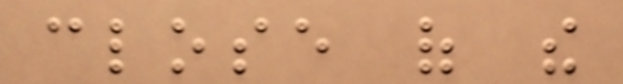close of the
